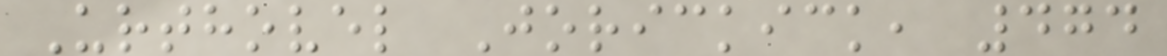Urthovel Jorickick, 474
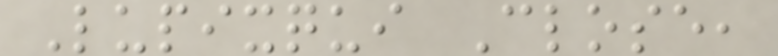Lupixqui Close,
